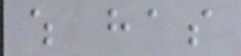which has
